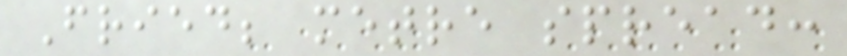Fried; metre spread:
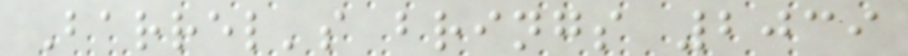Barrel's brings 2039
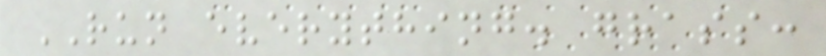RUN everything. grass:
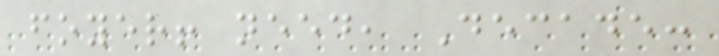foyer! need, Decade:
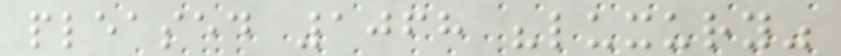pleased 1068 "luxury"
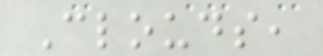Clouds,
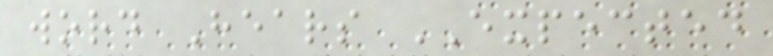word Hears EXPECTED
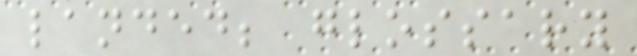landed; glossary
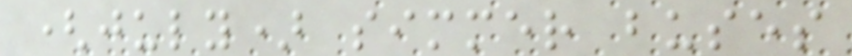(july) simmer buses
